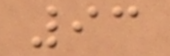93
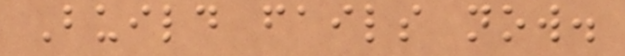Build fails now.
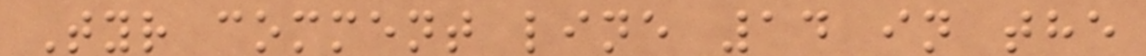Tyr comment line 14 in the
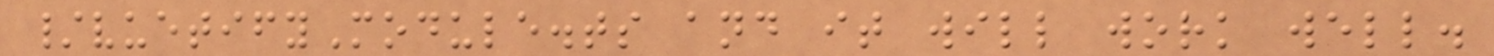/vuetifyModule.ts and it will work well.
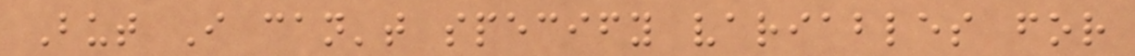But I can't specify variables for
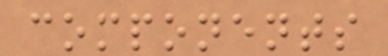components
